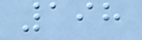198
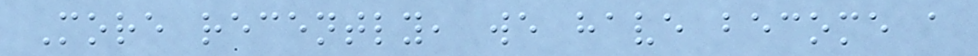More recently, we have become a
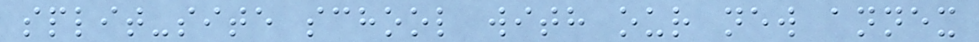split-site school with our new annex
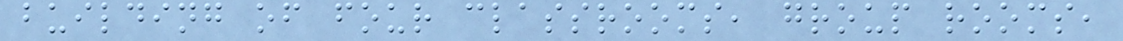building of four classrooms, group rooms,
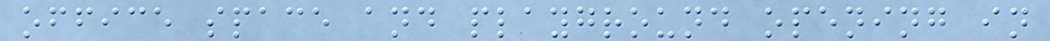office space and playground opening in
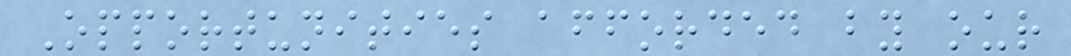Opportunities afforded by our
